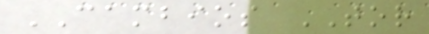CAMBIOS TOR
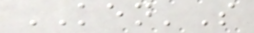KEN'S
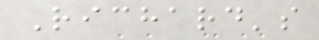Richard's
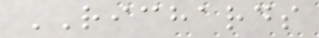RICHARDS
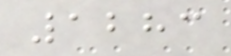1283
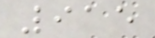915
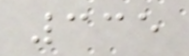335
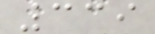339
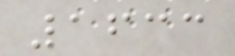1633
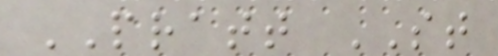PRATT ST
